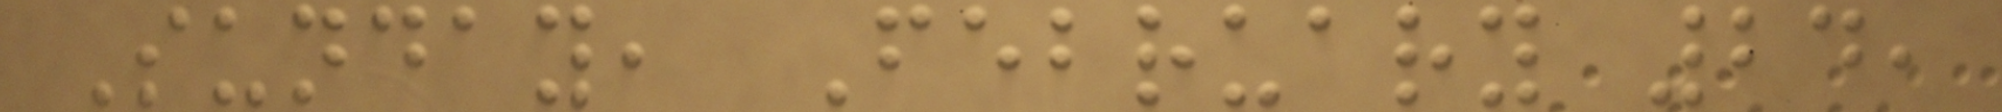Sunday, February 24,
